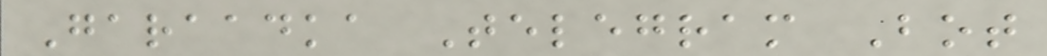Garaadka Telegram Bot
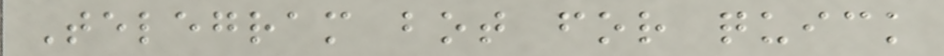Telegram bot for quick
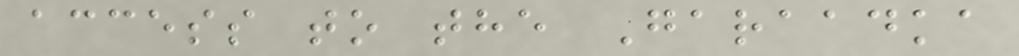access to the Garaadka
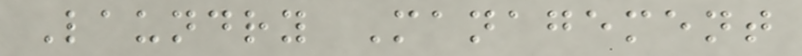Laundry Management
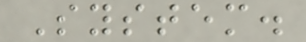System.
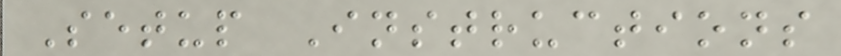Setup Instructions
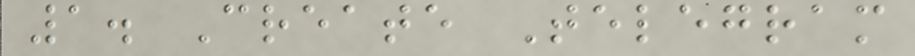1. Create Telegram
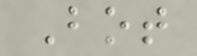Bot
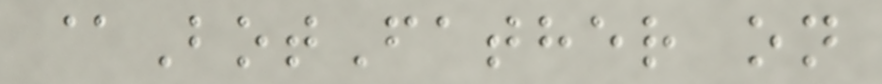@BotFather on
